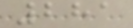281
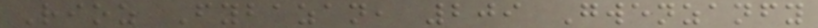Rioz Fybazan, 209 Gwenzanfy
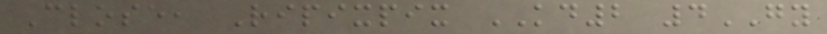Close, Ripixpix KD2 4GY
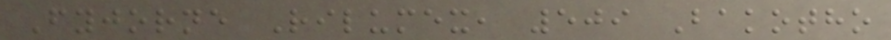Fyjorne Rilumex, 509 Bakotho
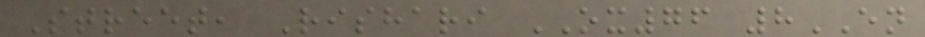Street, Rishari OX76 8EN
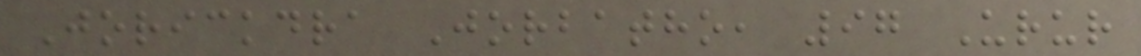Jorickdra Jorbatho, 97 Urur
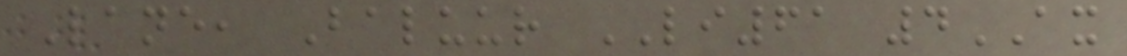Lane, Baluur LI61 4AX
